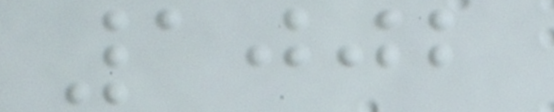1002
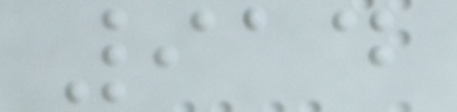914
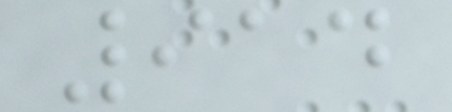914
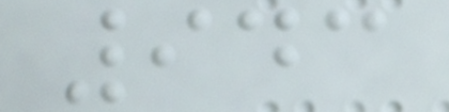943
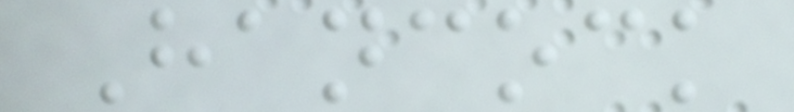Hancock
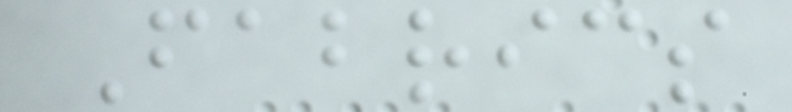Fabrics
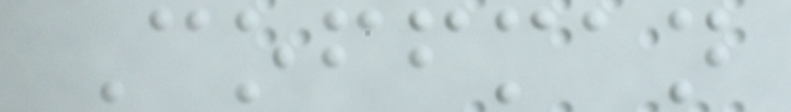Coffman
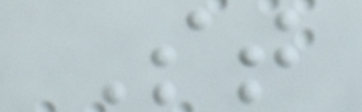St
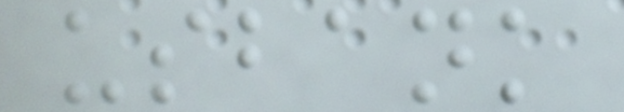usbank
